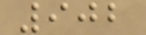902
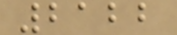2122
